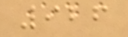926
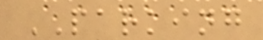PARKING
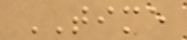TIME
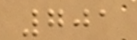701
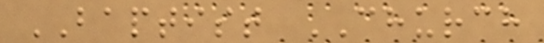BAPTIST CHURCH
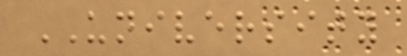UNIVERSITY
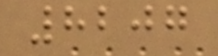8207
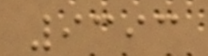9393
